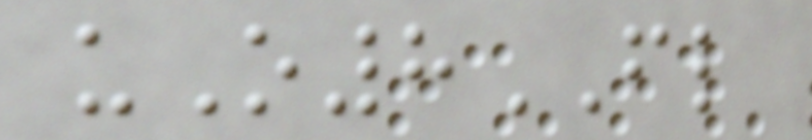uO8FL
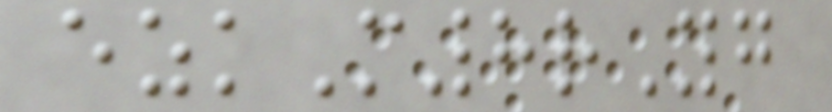ezkM8rYg
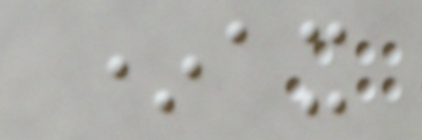*ax
